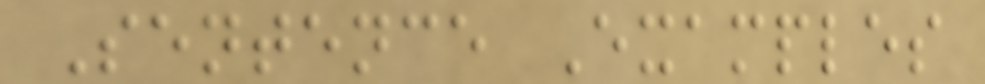Sentence Examples
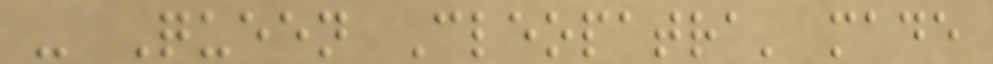- Queen Cleopatra' made
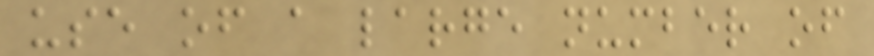use of a large number of
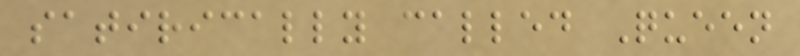satirically called Queen
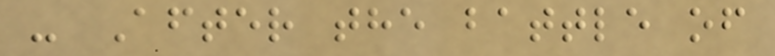- After the battle of
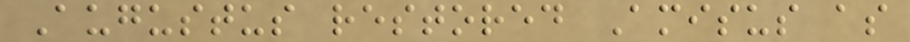Augustus restored Amisus as
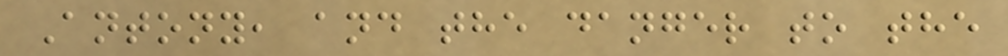Antony, and the danger to the
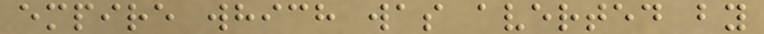empire which was averted by
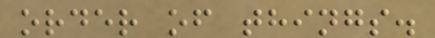order of things.
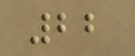22
